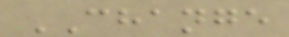CHANGE
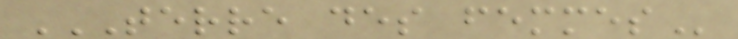TERRE DES FEMMES
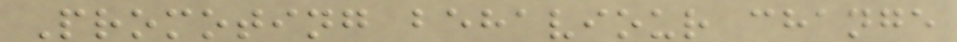Promoting behaviour change
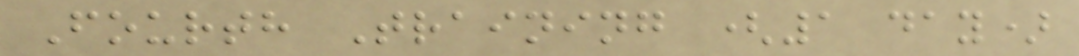Fourth Training (1 day)
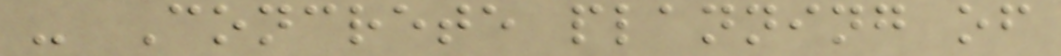- Concrete planning of
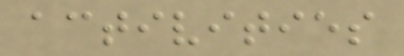activities
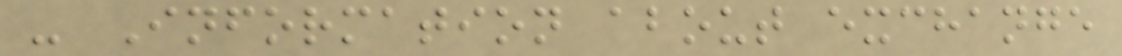- Information about exchange
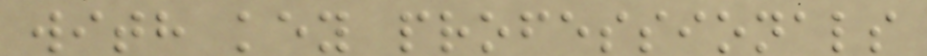with key professionals
